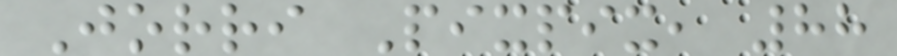Jorri Pixpix, 88
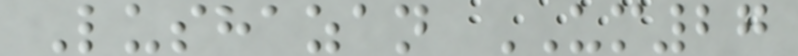Lushazan UM27
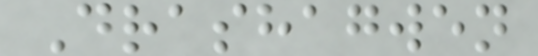Drashagwen
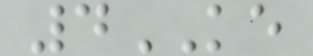4KE
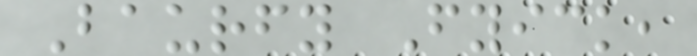Baurfy Fyick,
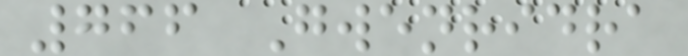766 Gwenridra
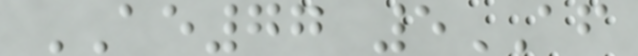AE77 5AF
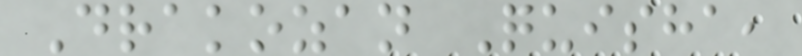Drakozan Quisha,
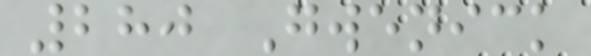280 Gwenick
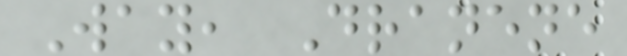Way, Dranene
